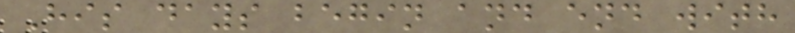His days begin and end with
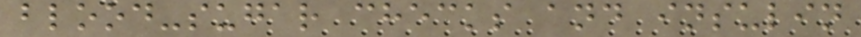blood-sugar checks and insulin
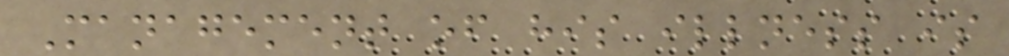Management of his illness is
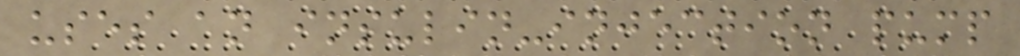uses an insulin-injection pump
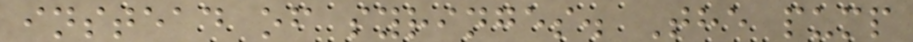instead of syringes. The pump
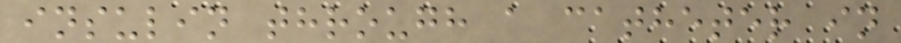insulin through a catheter in
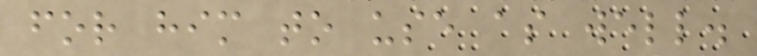for him to use as well.
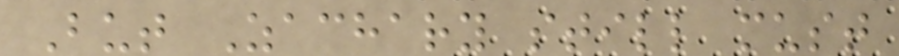But Zachary still must
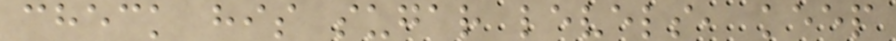check his sugar levels, keep
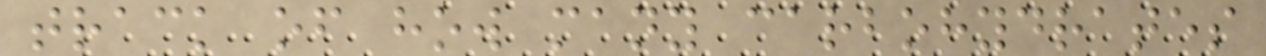track of how many carbohydrates
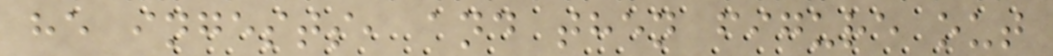he ingests, and then figure out
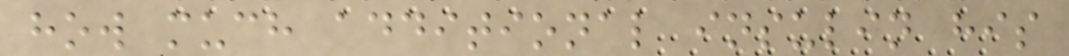how much additional insulin his
